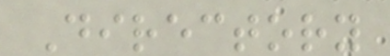Directory
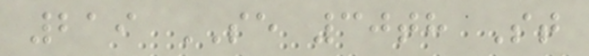219 SE 30th St
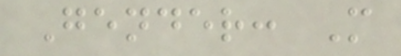Gender: M
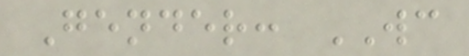Gender: WC
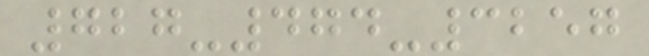727-474-3257
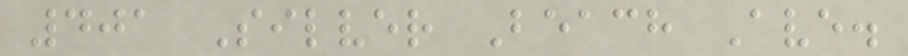401 Silver Beach Ave.
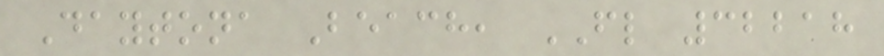Daytona Beach, FL 32218
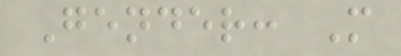Gender: M
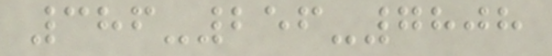386-256-7808
